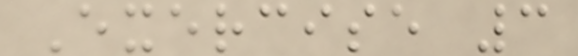Exercise 3
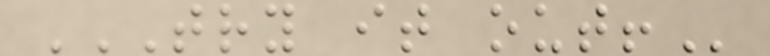TRY IT OUT!
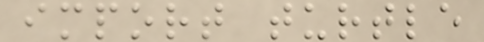import turtle
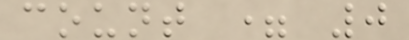count = 0
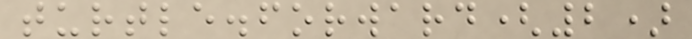turtle.forward(2)
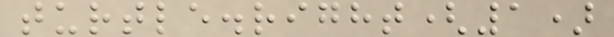turtle.right(1)
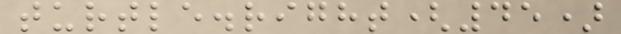turtle.right(45)
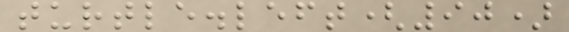turtle.left(90)
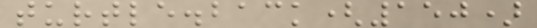turtle.back(150)
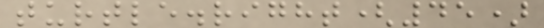turtle.right(45)
